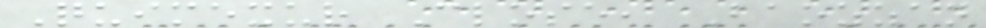Quimexur Close, Baozzan
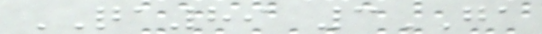QA89 3GA
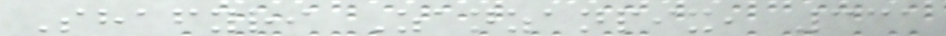Shafyri Zanzanpix, 331
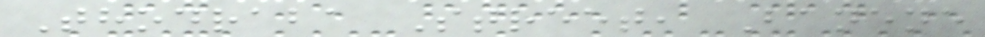Thodraba Street, Banene
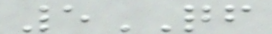5QF
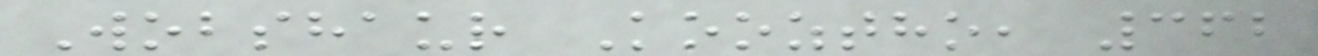Wobshaur Kooztho, 362
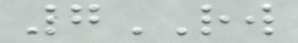7RW
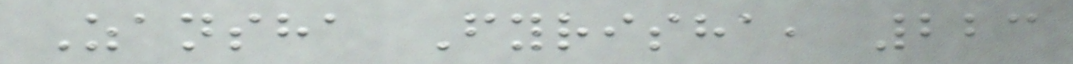Zansha Fyrisha, 223
